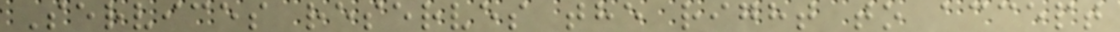Services reserves the right to accept
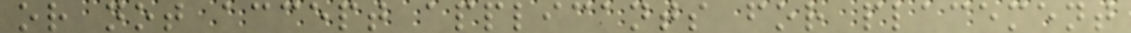or not accept applicants for placement
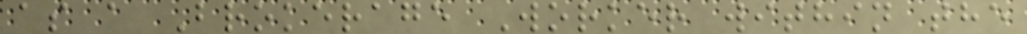as a Brokerage Worker within the
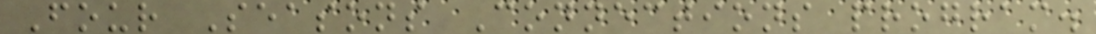Four Seasons Connections program.
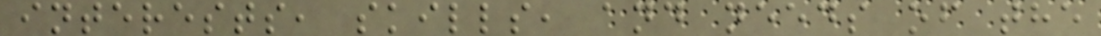interests, skills, and needs of the
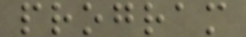program
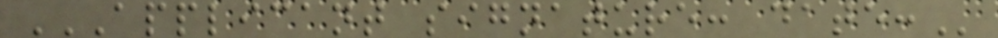APPLICANT SIGNATURE: DATE:
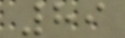89
